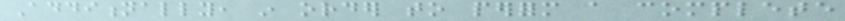Additionally, in order to perform a complete
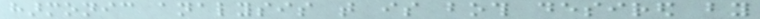harmonic analysis that is both desired by
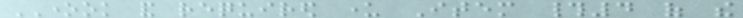ONEOK and required under Item #4 of the
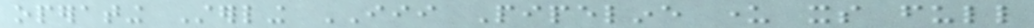operating Sterling III Pipeline under its full
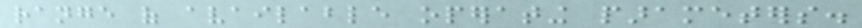range of available operating parameters.
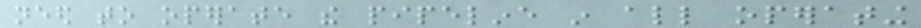need to operate the pipeline in all operating
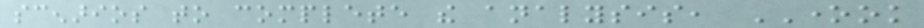scenarios to complete the analysis, ONEOK
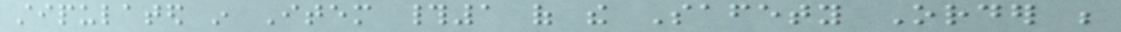stipulated in Item #1 of the Safety Order be
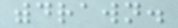withdrawn.
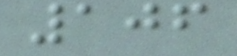106
